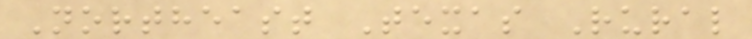Northeast Texas Rural
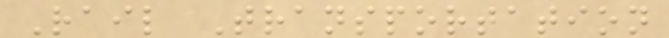Rail Transportation
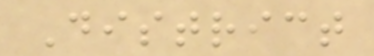District
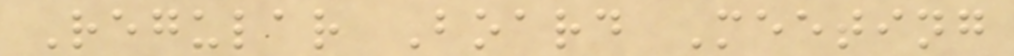Regular Board Meeting
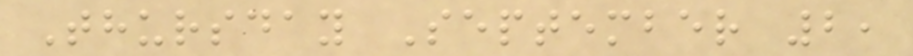Thursday September 2,
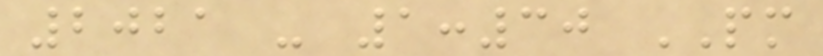2021 - 1:30 PM
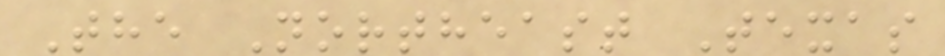The Northeast Texas
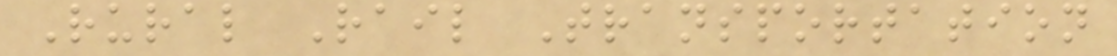Rural Rail Transportation
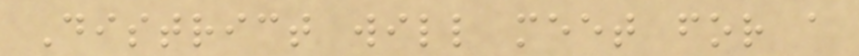District will meet for a
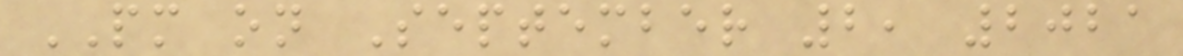PM on September 2, 2021
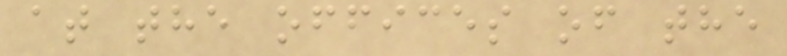at the offices of the
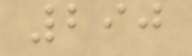290
